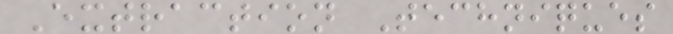Extraction Techniques
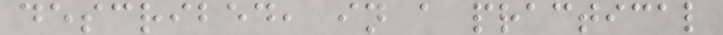described, in a practical
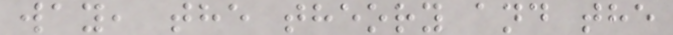way, the theory and the
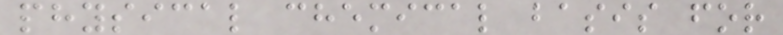physical chemical basis for
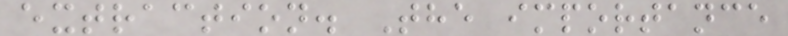extraction. The importance
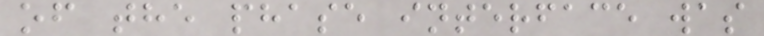of the phase interface was
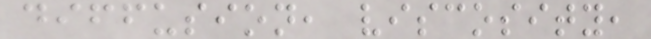diffusion, viscosity,
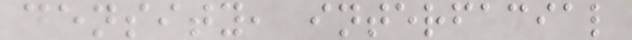density, interfacial
